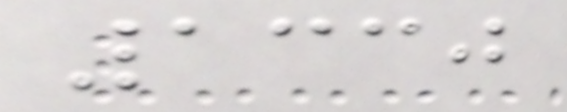1330
